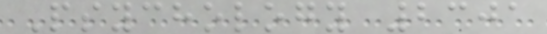Psychology 2301
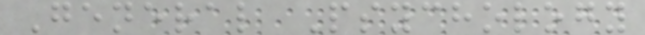General Psychology
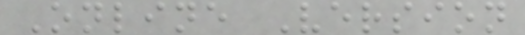Online Version
